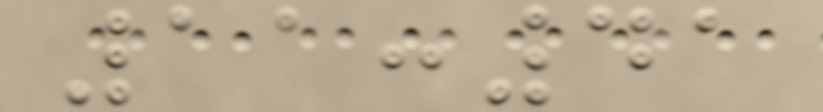11:41
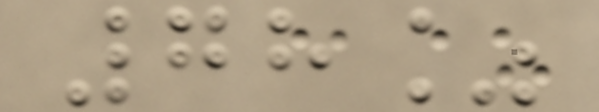78%
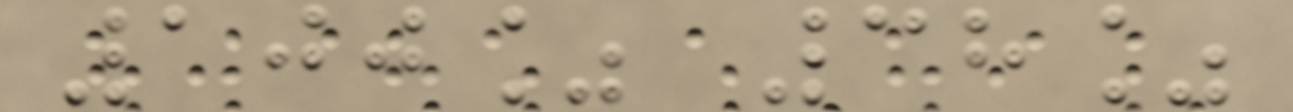100% 38%
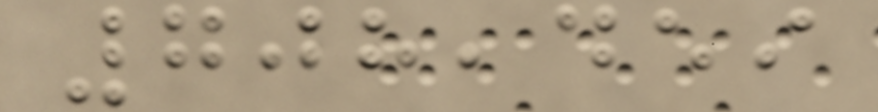708,459
